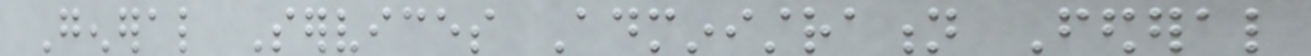General Services Administration Federal
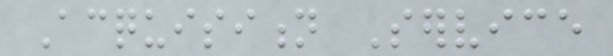Acquisition Service
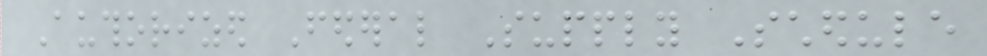Authorized Federal Supply Schedule
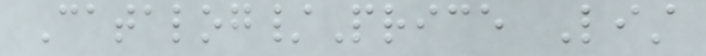Catalog/Price List
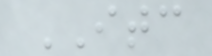ITC
